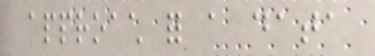approach for a data
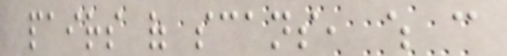pairs of scans, which can
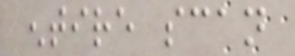entire scan
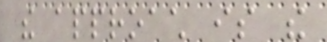the approach is the
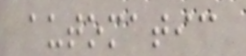automatic
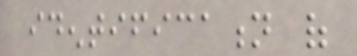identification of
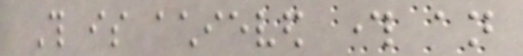This is achieved through an
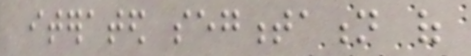iterated segmentation of
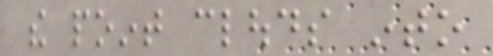the point clouds into
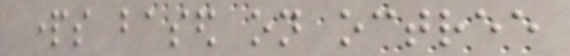parts based on octree
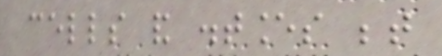cells and distances between
